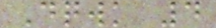Dqwk 4
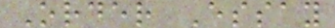Order Essay
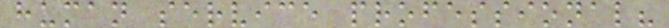human service professional?
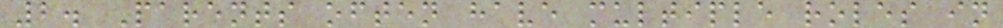2. Parents often have multiple roles in
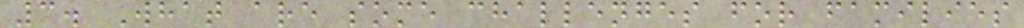3. What are some challenges for families
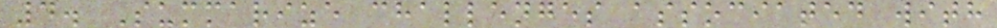4. Summarize challenges associated with
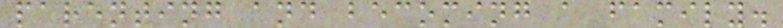parenting and becoming a family.
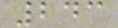243
